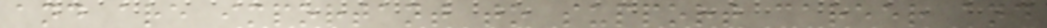and are important to support career and
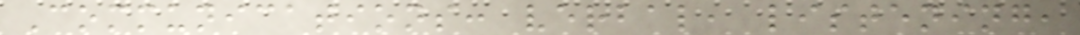Communications: verbal, listening,
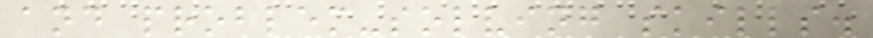and problem-solving skills.
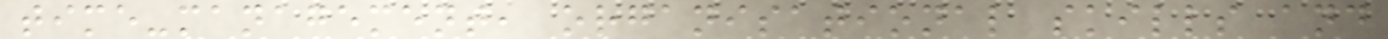time-management, organisational skills and
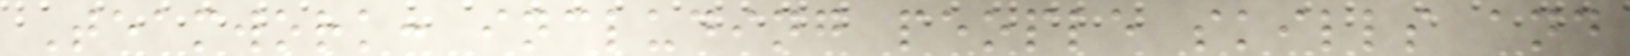Teamwork: including people skills and
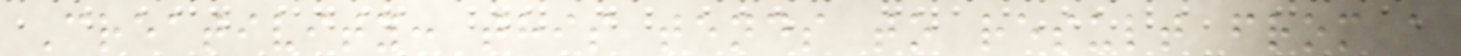Creativity: this tends to result from a
